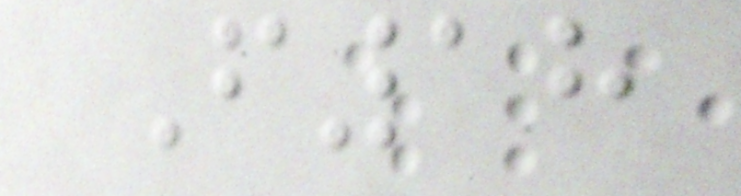F18
